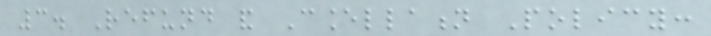3. Refund and Cancellation Policy:
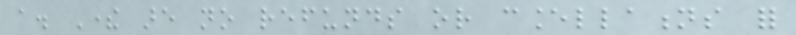a. There are no refunds or cancellations for
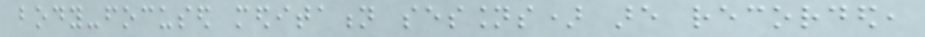body-focused meditation sessions) are recorded,
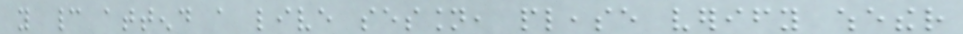you cannot attend a live session, please verify whether
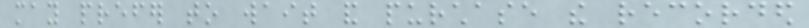may prefer to wait and purchase the recorded
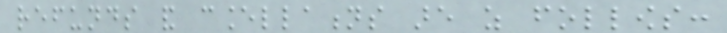refunds and cancellations are as follows:
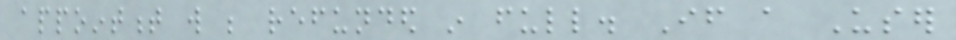appointment will be refunded in full. If a User
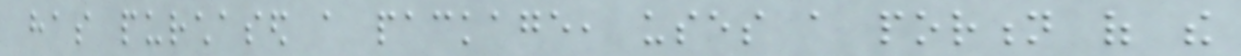has purchased a package, uses a portion of the
